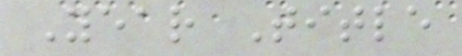Year Title
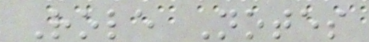Role Notes
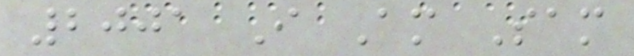2001 I Am Sam
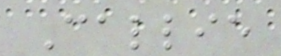Callie
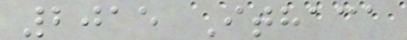2015 Ithaca
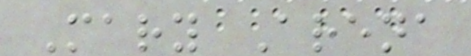Mary Arena
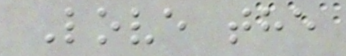Love the
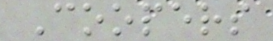Coopers
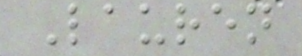Lauren
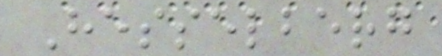Hesselberg
